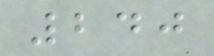240
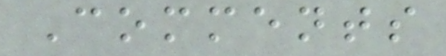Comments
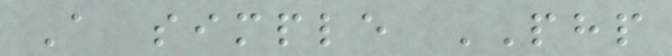A simple PHP
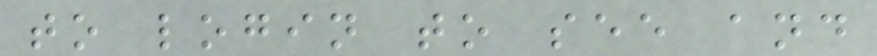to login to see and
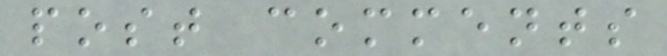post comments
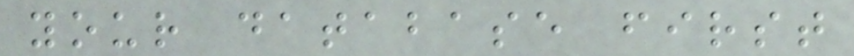your database first
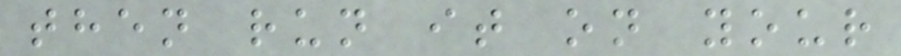then run it on your
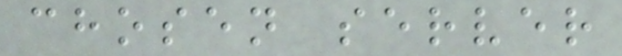chosen server
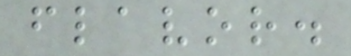flavor.
